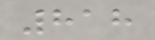818
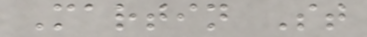Martin St
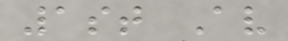1st Av
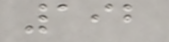192
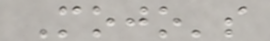Mojo's
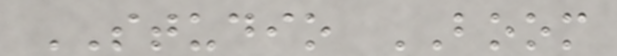STUDIO BOOM
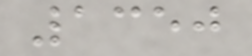1350
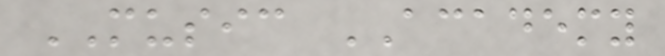MUSIC ACADEMY
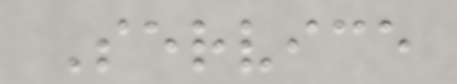Service
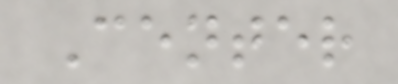Center
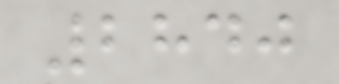2840
